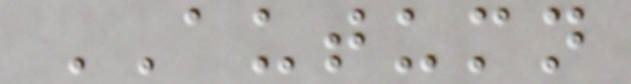AUTUMN
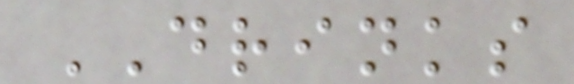DRINKS
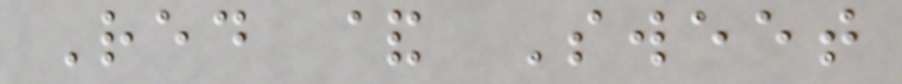Red & Sweet
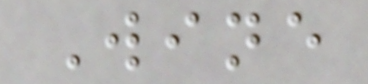Wine
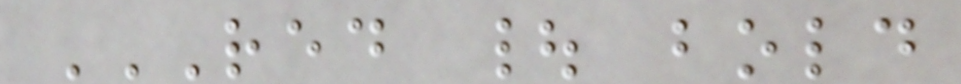RED | BOLD
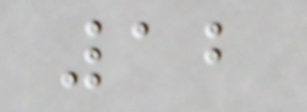12
